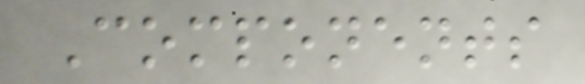Components
